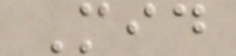Mid
